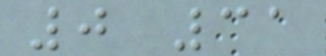0 31
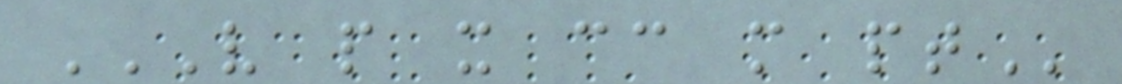V P X CC M PT
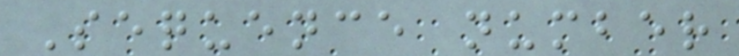Sequence number
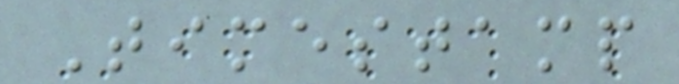Timestamp
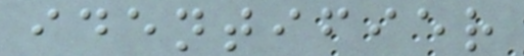identifier
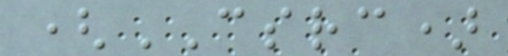(CSRC)
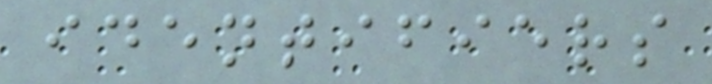identifiers
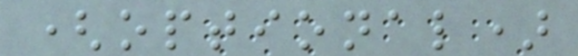(optional)
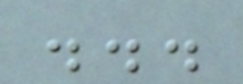...
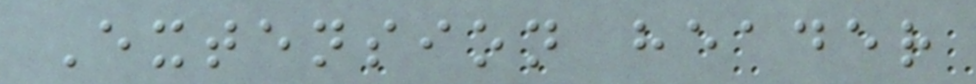Extension header
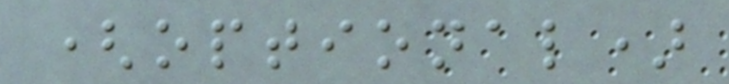(optional)
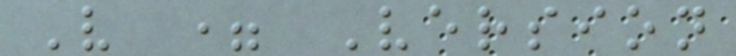V = Version
